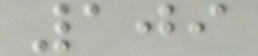109
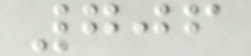706
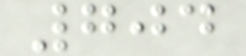704
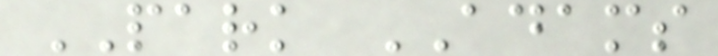PARK ADAMS
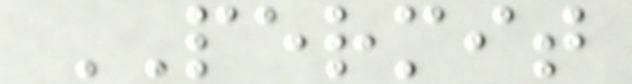PERMIT
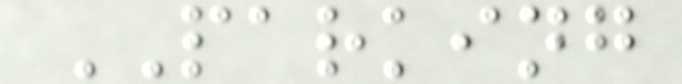PARKING
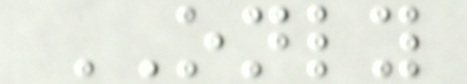ONLY
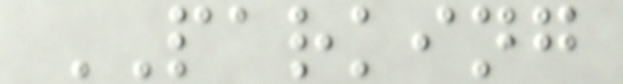PARKING
